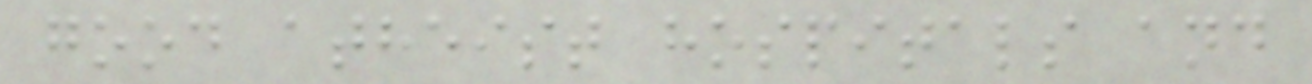good atheist hospitals and
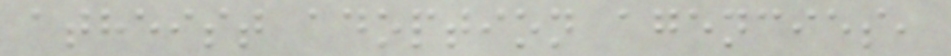atheist adoption agencies,
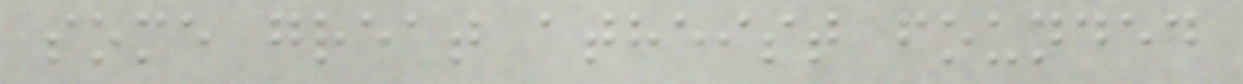some great atheist founded
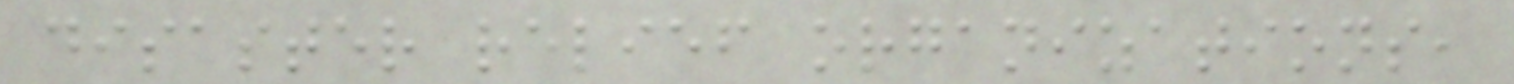disaster relief organizations,
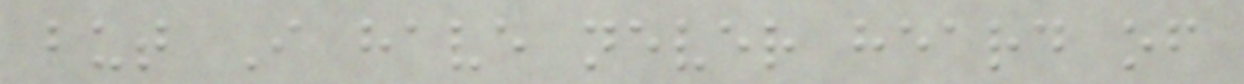but I have never heard of
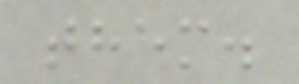them.
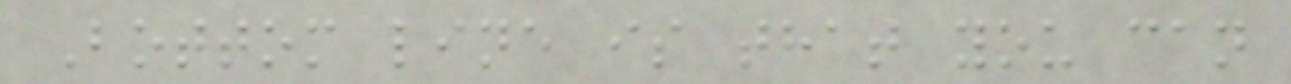Bottom line is that you can
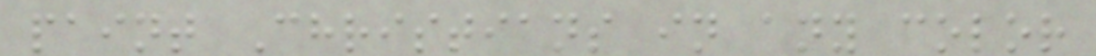paint Christians in any color
